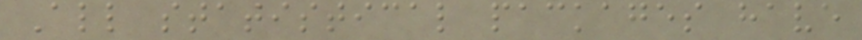All statistical packages have
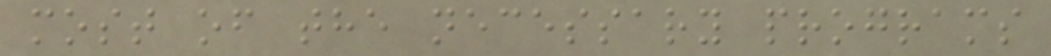most of the necessary programs
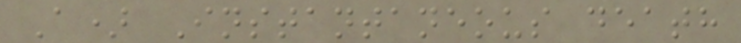A) Instantaneous death
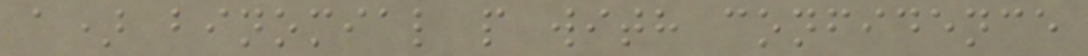a) binomial p with confidence
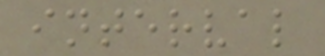interval
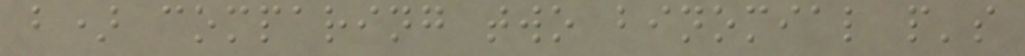b) comparing two binomial p's
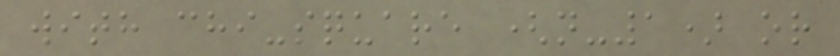with chi-square (n-1) or
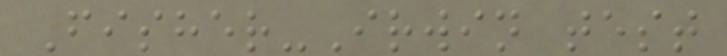Fisher-Irwin test
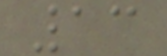13
